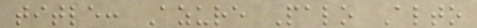title: Azure Palo Alto
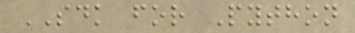SDK for Python
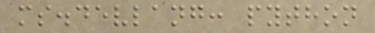ms.devlang: python
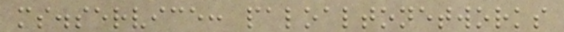ms.service: paloaltonetworks
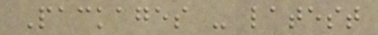Packages - latest
